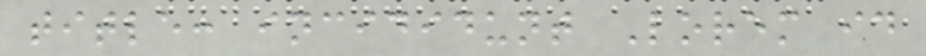title: incididunt Lorem id
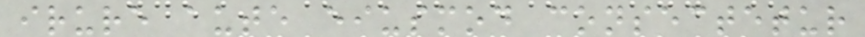irure aute eiusmod consectetur
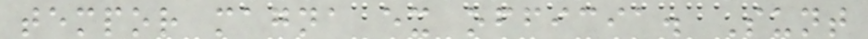tempor magna ex officia. Sunt
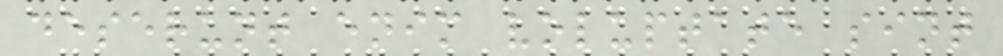deserunt enim voluptate sint
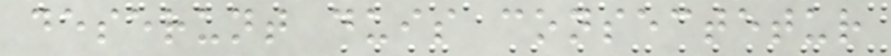deserunt duis consectetur
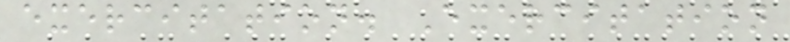exercitation. Exercitation
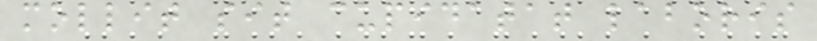mollit sit cupidatat laboris
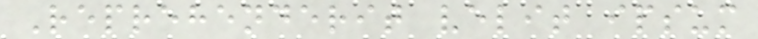Reprehenderit velit ipsum
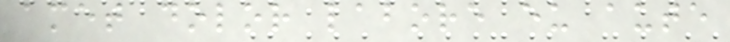amet dolor labore eu aute
